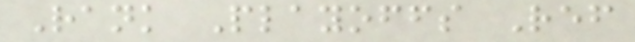Rank Playoffs Ref
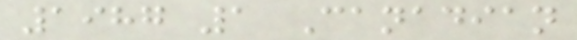1987 1 Canadian
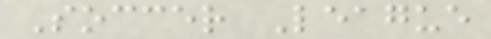Soccer League
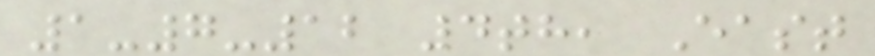1-7-12 4th, East
